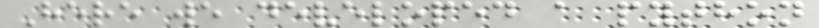Here we developed a python
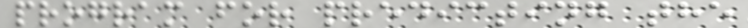program for predicting the
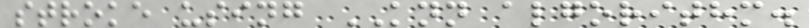stroke using KNN algorithm.
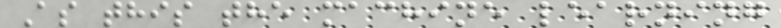As this the machine learning
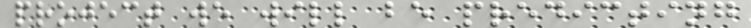project we will be predicting
